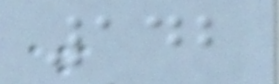142
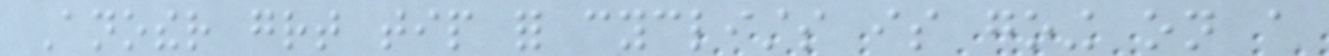Another great tip for cyclists is going on a
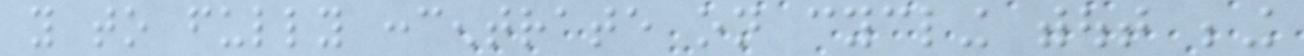you to fully concentrate on cycling without being
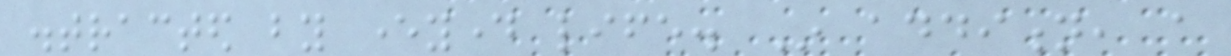distracted by everyday life. In addition, a
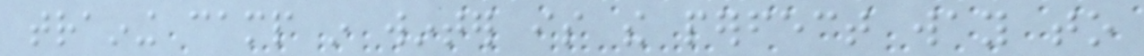training camp in winter is the perfect way to
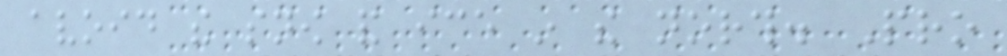avoid the snow and ice in the north. Pro
